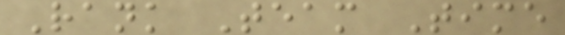Rank Team Time
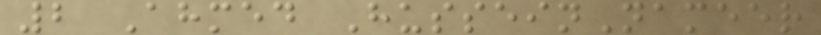2 Ahmed HusseinNameer
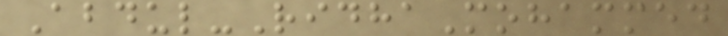Abdul-RidhaMohammed
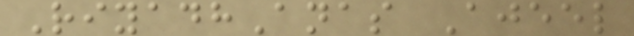RiyadhAnas Ajeel
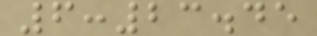6:23.45
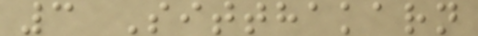3 Sitthakarn
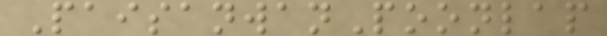PaisanwanPoonlap
